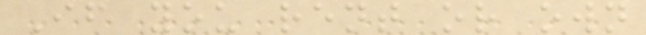If you rent or own
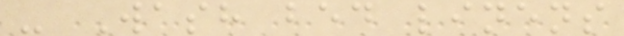- Wash bed linens
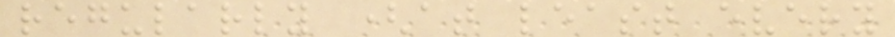regularly (at least every
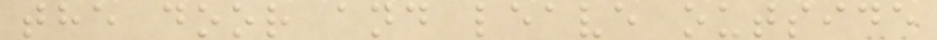the door and leave outside
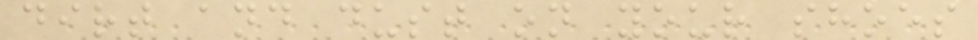dirt and dust on your shoes
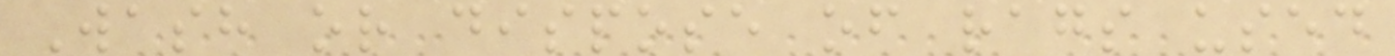Wash or dispose of rags used
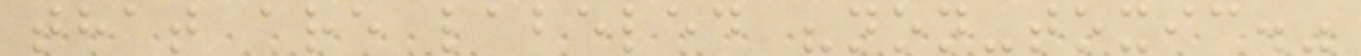that are labeled "non-toxic."
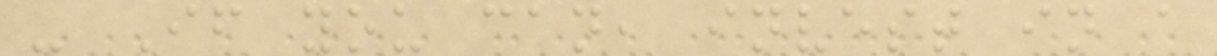- If you can, invest in a
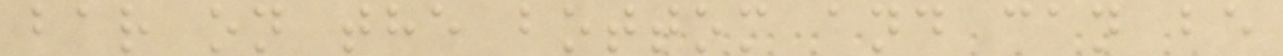bar on the bottom and can be
